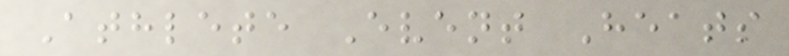Athlete Event Heats
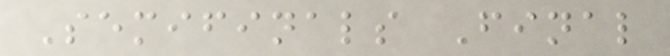Semifinals Final
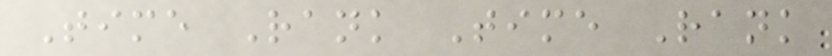Time Rank Time Rank
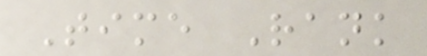Time Rank
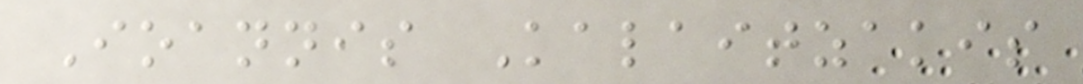Ioannis Kalaitzakis
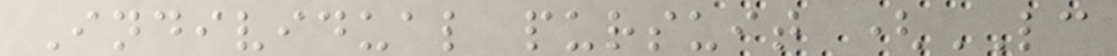Individual pursuit (LC
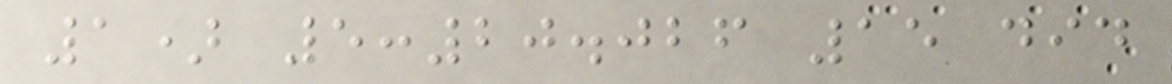1) 5:20.026 15 did
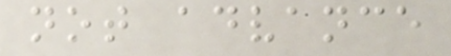not advance
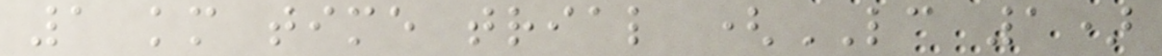1 km time trial (LC 1)
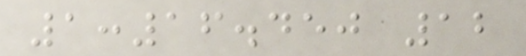1:16.450 12
